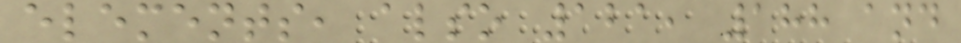elements, also 121, 188 and
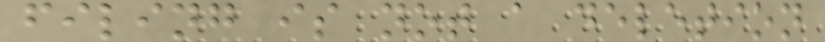filing is not a deletion
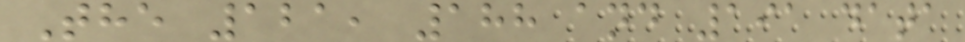The 121, 188 and 191 data
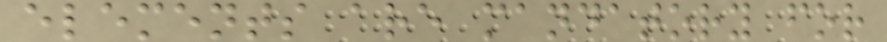elements are mandatory for
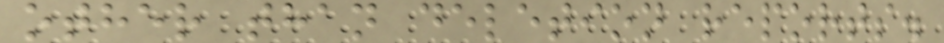other than deletion reports.
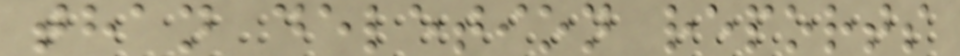than deletion reports
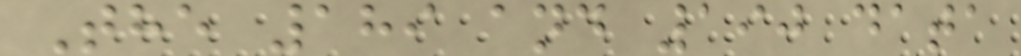The 189 and 190 data
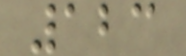123
